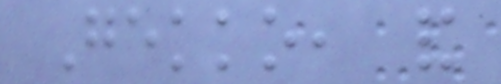Gekko, and
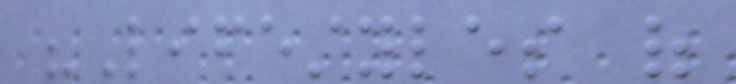"Lifestyles of
